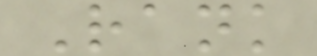Rank
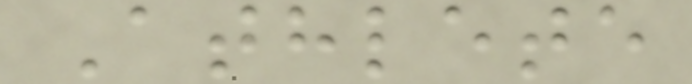Athlete
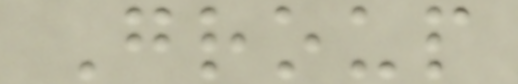Group
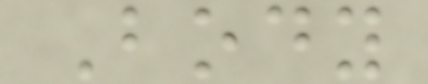Body
